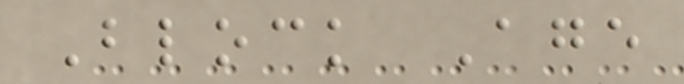Block Age
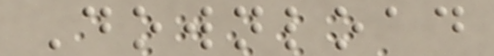Download
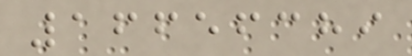16656389
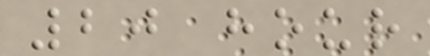20 hour
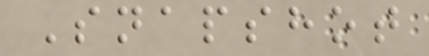Snapshot
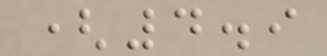(4.9
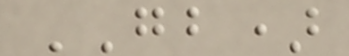GB)
